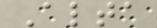Alta
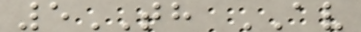5TH AV
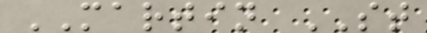MARTIN ST
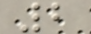2
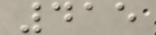415
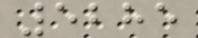5285
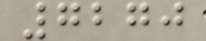7270
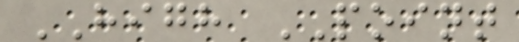HIGH POINT
